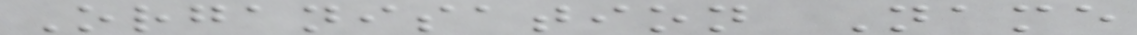Organisation Name
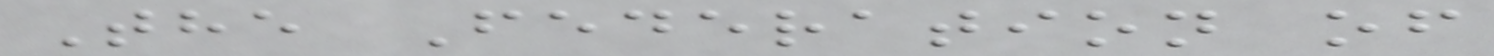The Federation of
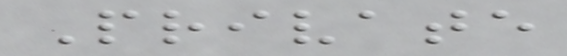Private
